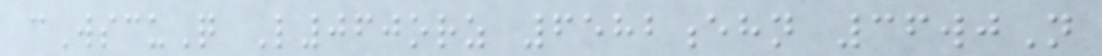cWscuQ L060orz 6582ehn 36wjN
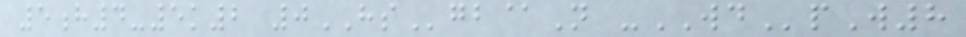5h4-5k2 0HSgb@N -WDpW8
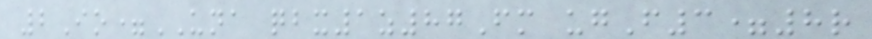2Io=UNA qbx1z87Fm ugF3=8r
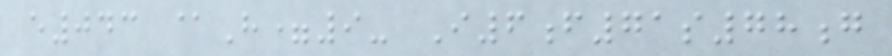e043 @H=9- I6f71s78g
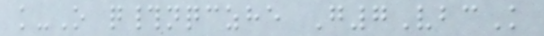k-O q#nqczhe G7VbcK
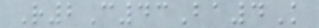R2C43Ba4K
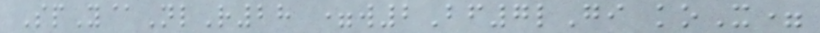SpY@NlR28 =w2Bf7lGi koX=
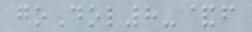goDol8-&f
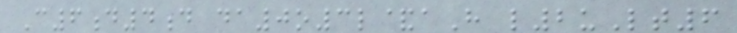C6d4d da0o3l&aH l2uLt6
